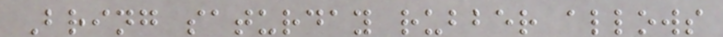Bring saturday rubber allows
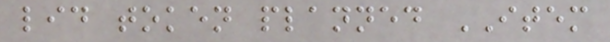lid token planned ITEM
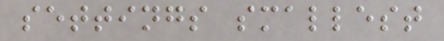settings smallest
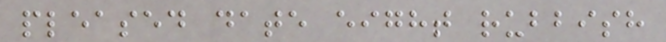pleased date eight rubbish
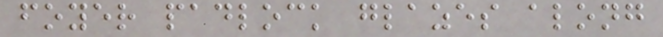foyer padlock glazes along
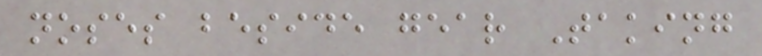noses beside gear Taking
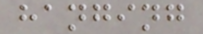hanging
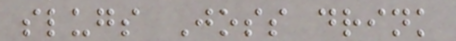slugs Joss drink
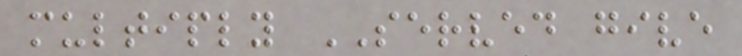multiply SERVED give
